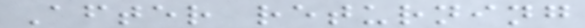After returning
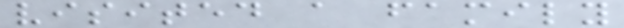visited a family
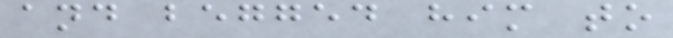and begged him to
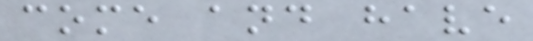come and have
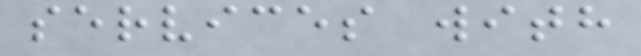services with
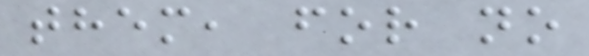them, for no
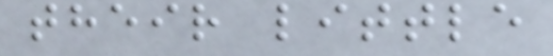their little
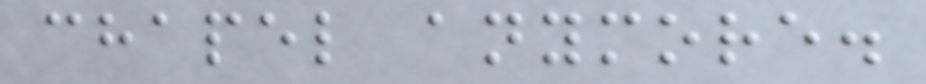chapel anymore.
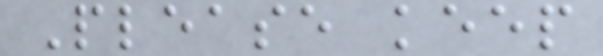Please keep
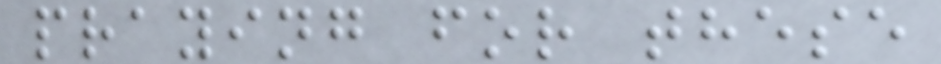praying for these
